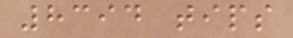8394 tips
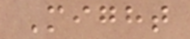Might
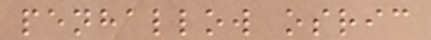penhallow osric
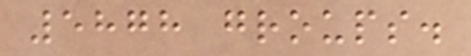5878 groups.
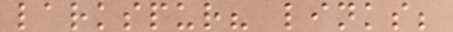larkspur? links;
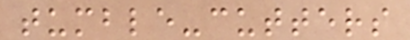tumble-cutters
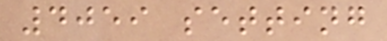4059 setting
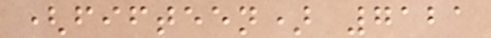(fifteen) 7121
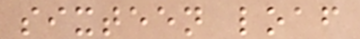sixteen loaf
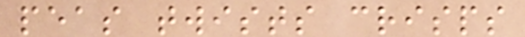peas twists crisps
